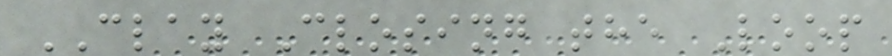CLAY Closing the Loop
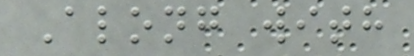Along with
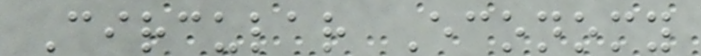Circular Economy
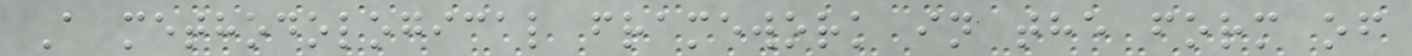A methodological framework in the form of
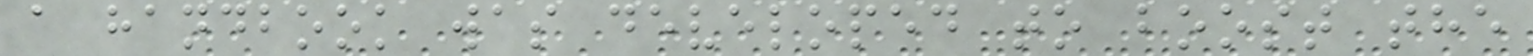a handbook was developed to boost the
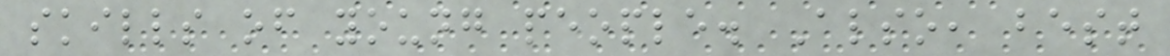skills of young people. Also, best
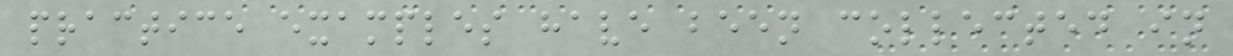practice examples have been collected in
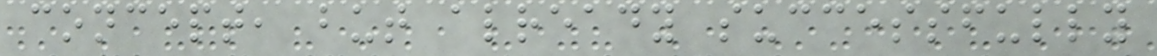concept, but already successfully
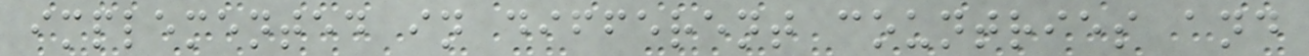implemented in different countries and
